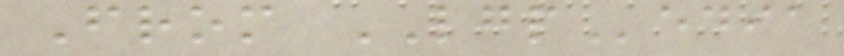From LGPedia
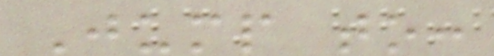Jump to:
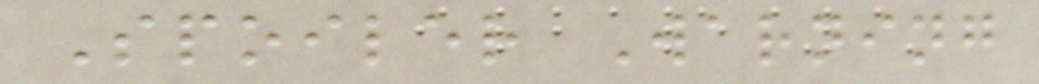Spoiler Warning
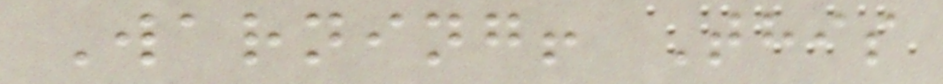Warning! This
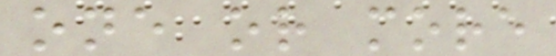one or more
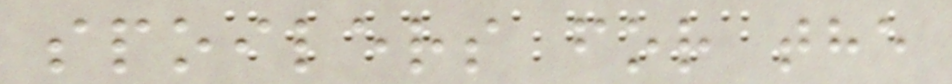spoilers for the
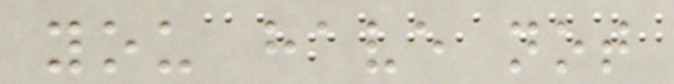you have not
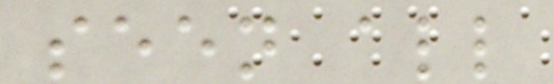seen all
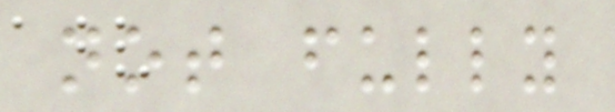not fully
